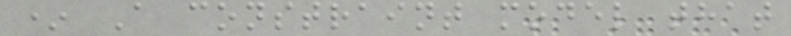* A constraint model that
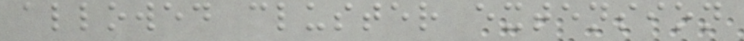allowed cluster extension
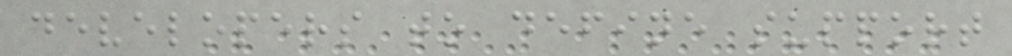developers to define support
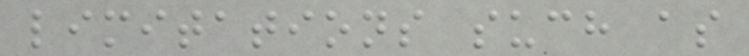limitations such as
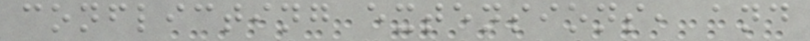conflicting extensions, and
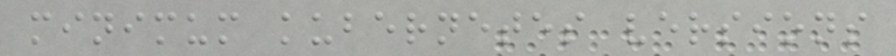minimum kubernetes versions
